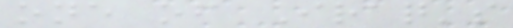one of Iraq's
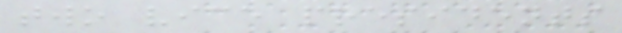two vice presidents
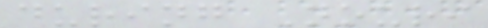during Nouri
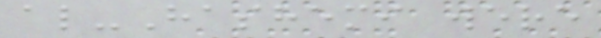al-Hashemi were
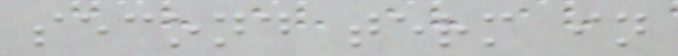second term in
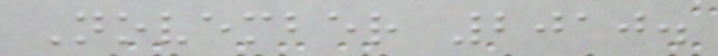November 2010.
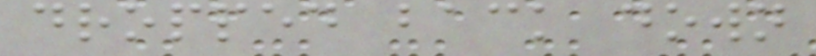dropped back down
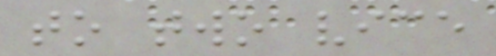to two vice
